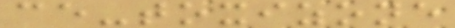ce-toxizone
